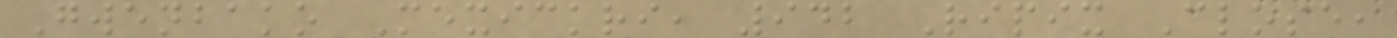Gwenbako Mexickri, 942 Ripix Close,
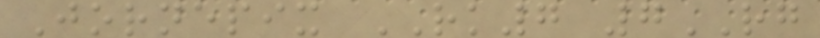Jornepix RK7 7RG
